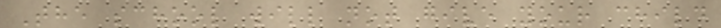The school will not give your child
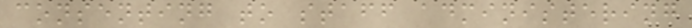consenting to staff administering
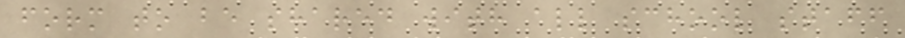form to be shared with all school staff
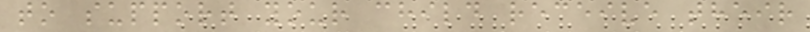to support your child receive their
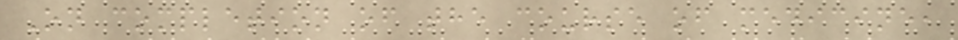On completion of the course of medicine,
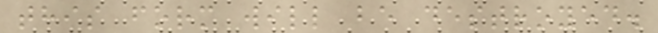this form will be destroyed.
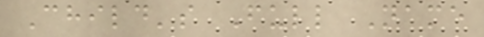Child's Full Name
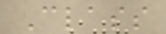Class
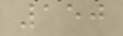150
